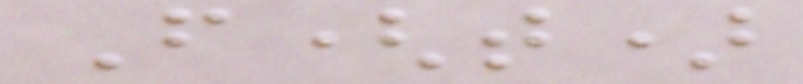F(t)
